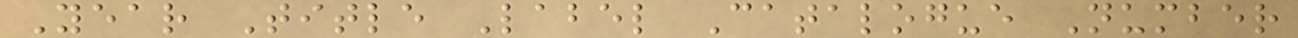Year Title Label Catalogue Number
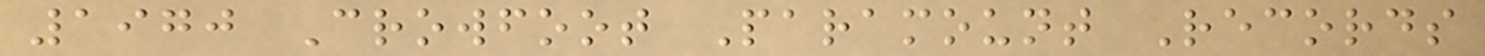1970 Crowfoot Paramount Records
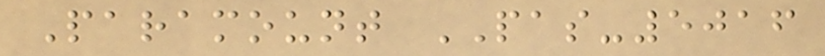Paramount PAS-5016
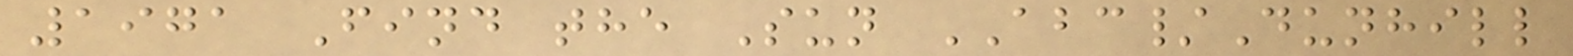1971 Find the Sun ABC/Dunhill
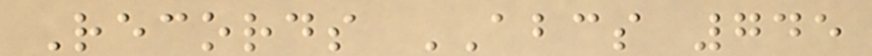Records ABCS 745
